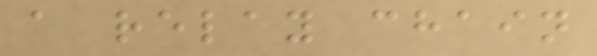a relay chain
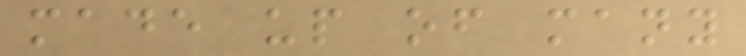made up of many
